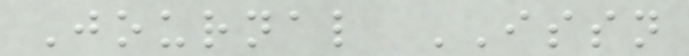Journal ISSN
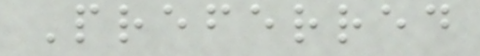Preferred
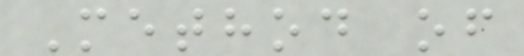Method of
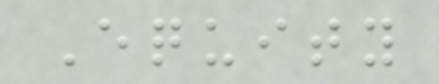Equity
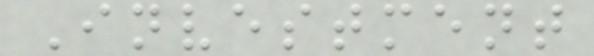Investment
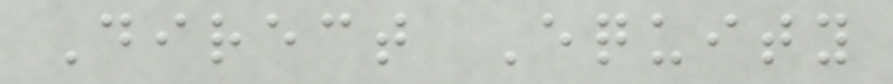Direct Equity
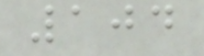104
